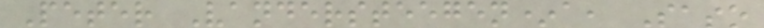Peter Vandersteegen*a, Saso
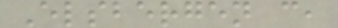Elsbergen c,
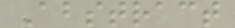Abstract
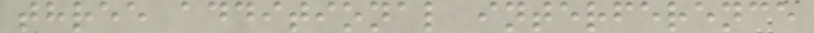three additional interference
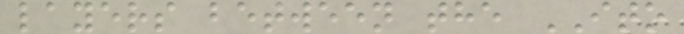layers between the ITO
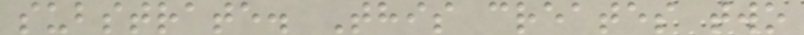substrate. This creates two
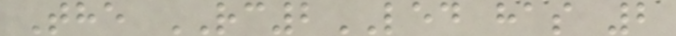The RC2LED has 2
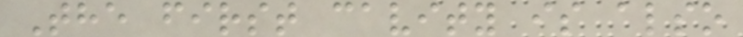The first cavity is also
